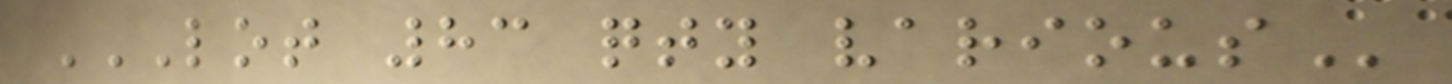LOT 83 QTY VARIOUS
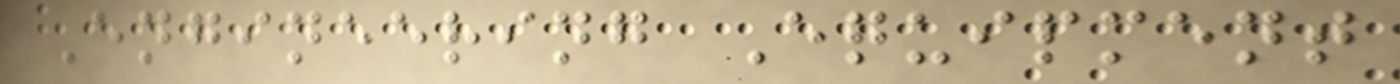Engineering Equipment
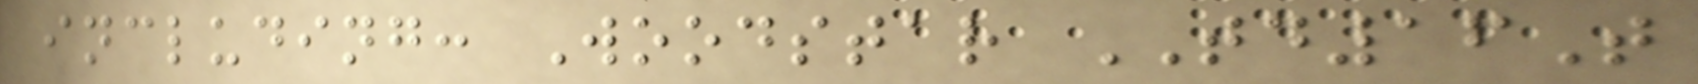including: Woodstar TD16T
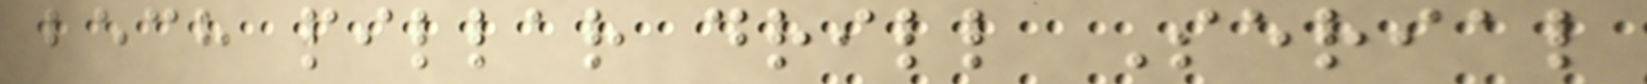bech pillar drill Serial
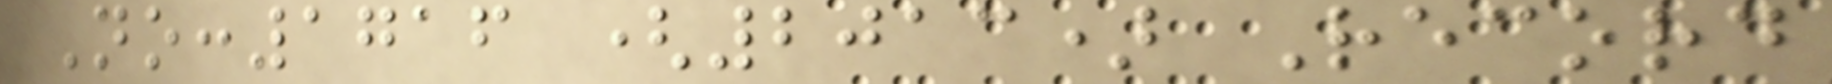No:1716 (2013) Record
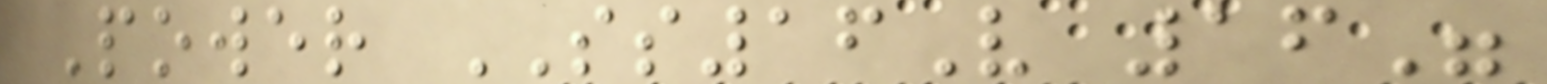Power SS16V 16"
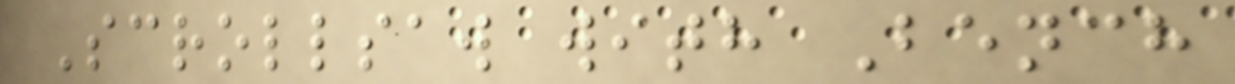Scrollsaw with Bench
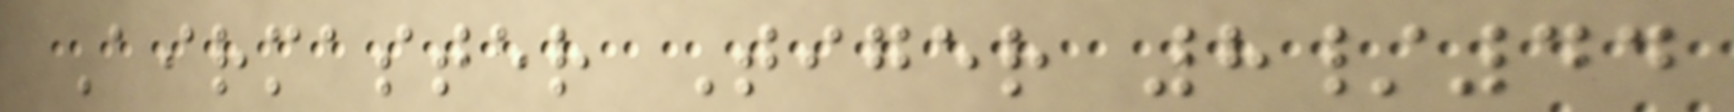Airmaster Tiger 8/44
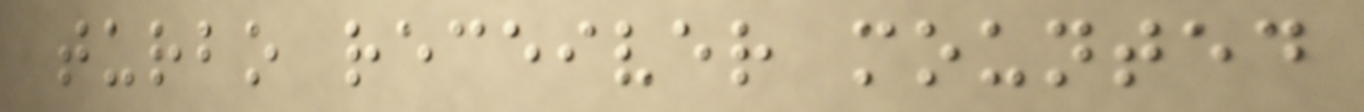turbo receiver mounted
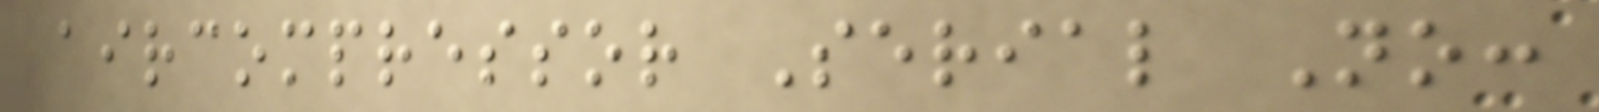aircompressor Serial No:
